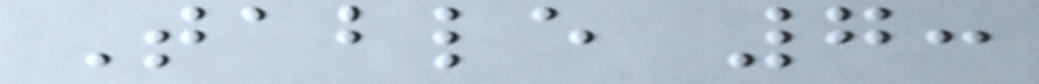Table 7:
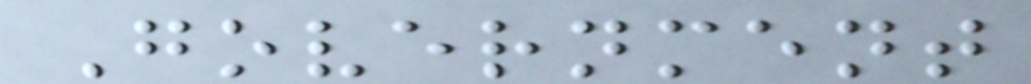Government
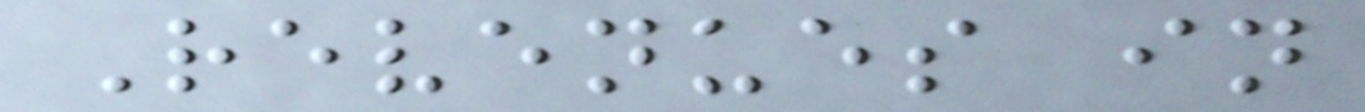Revenues in
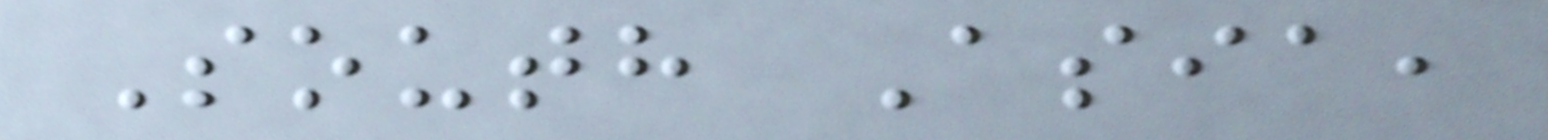South Asia,
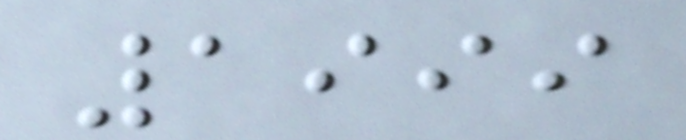1999
